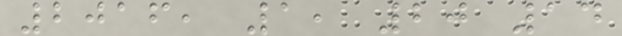2016, 1, 20 14
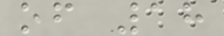of 18
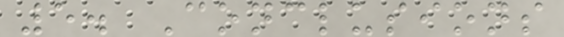5. Conclusions
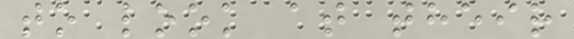to look at their
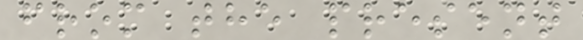from the present
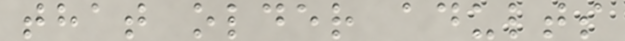that older adults
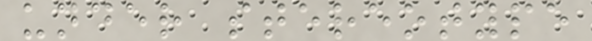under stereotype
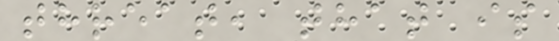threat, that is
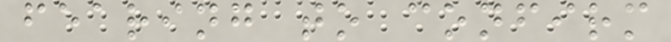fearing to confirm
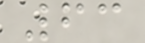63
